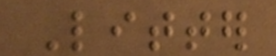Litter
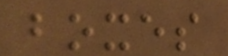boxes
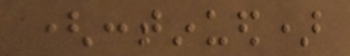(continued)
